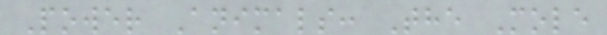Power Animals: The Mole
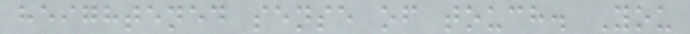heightened sense of touch. You
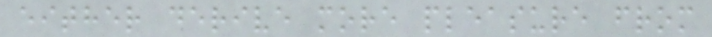either derive more pleasure from
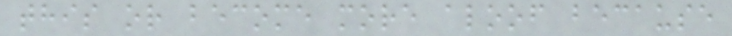this or become more aloof because
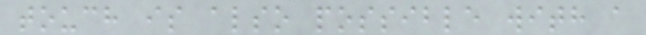touch is also possible with a
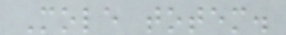Mole totem.
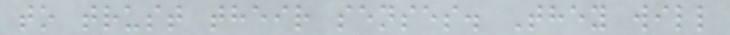to trust their senses. They will
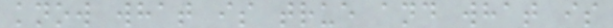know what is true and what is
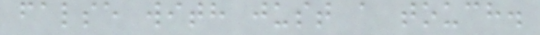false with just a touch.
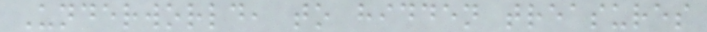Underworld, to hidden treasures
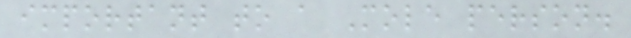important to a Mole person.
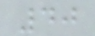40
